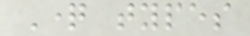Question types
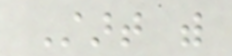Start with
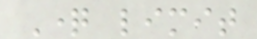Question limit
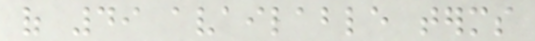of 49 available terms
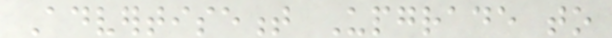Advertisement Upgrade to
